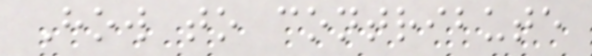How to contribute
